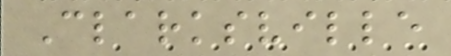Clarksville
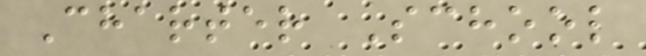Charter School
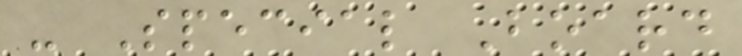- Special Board
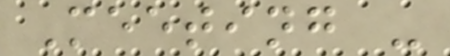Meeting -
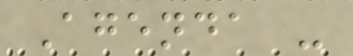Agenda -
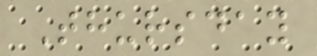Thursday
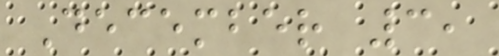December 3,
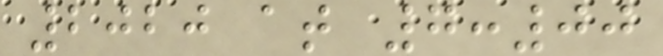2020 at 7:00
